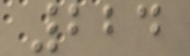224
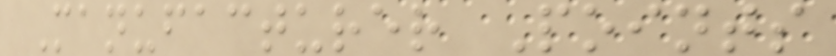Manufacturer Points
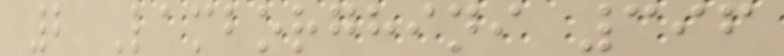2 Lamborghini 396
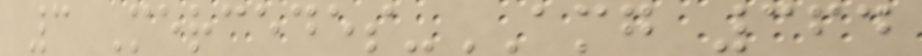3 Mercedes-AMG 364
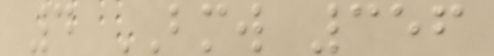4 BMW 356
